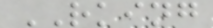RKING
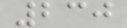230
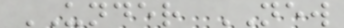UNDER NEW
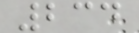234
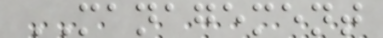MANAGEMENT
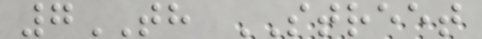7TH STREET
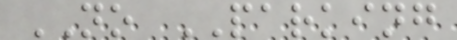NO PARKING
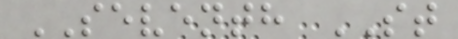SEVENTH ST
